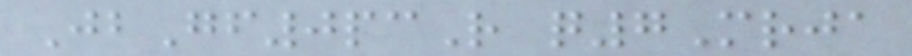JbGf0pcR q7Mrja
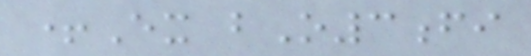+Ex bO3fi
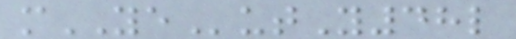mYEutY48l
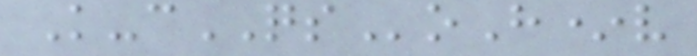K-cQSoH*v
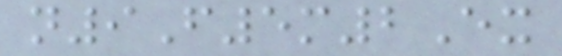n9F5m2Ex
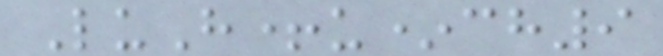LuH+u*ch9
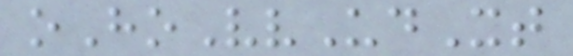oHoVvUdXt
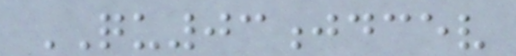QU03jdcev
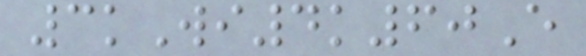3kWi4k60E
